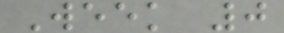Week 0
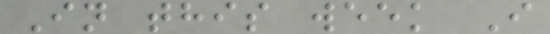In this week I
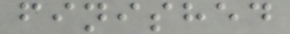finished
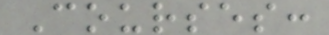Courses:
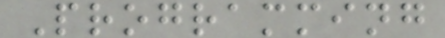Programming
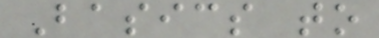Basics to
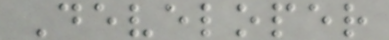Developer
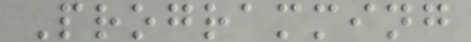Programming
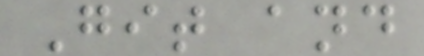Git and
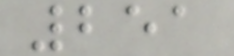251
